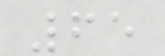65
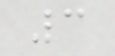3
